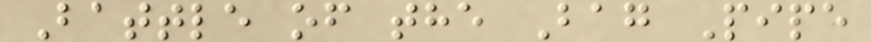Battle of the Bag Pipe
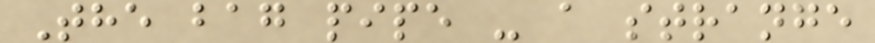The bag pipe - a strange
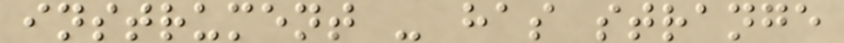instrument - has strange
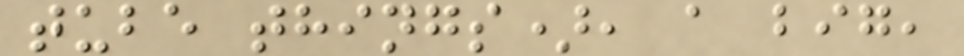tube things), a big,
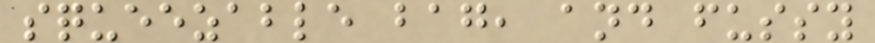squeezable bag, and fussy
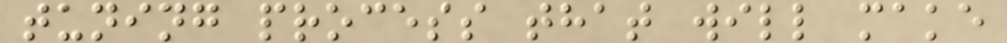tuning process that will make
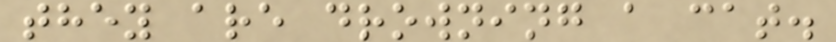they are drowning a cat.
